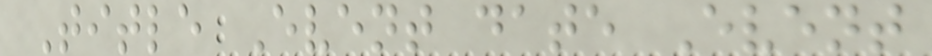Title Event date Event
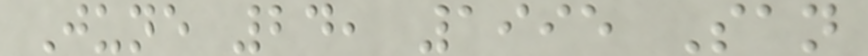June 24, 1995 San
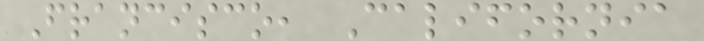Francisco, California
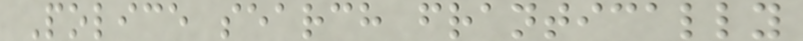Police search frantically
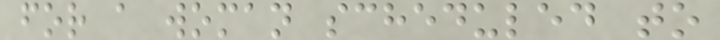for a woman scheduled to
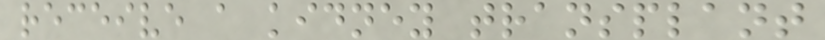receive a kidney transplant
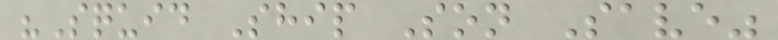"Squid Ship Son Save"
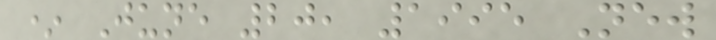* June 20, 1995 New
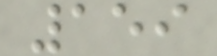159
